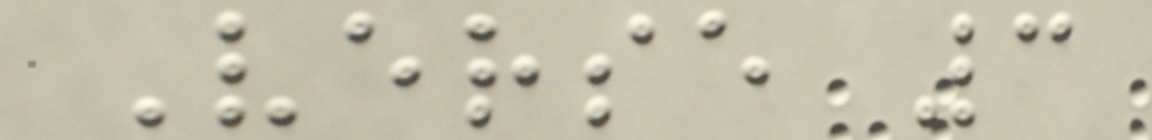Verse 3
